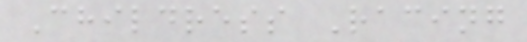Childress Racing
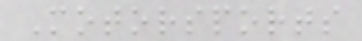Motorsports
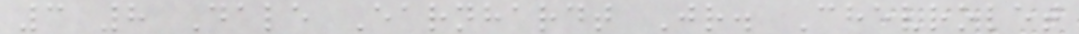3 8 Dale Earnhardt Jr. Chevrolet
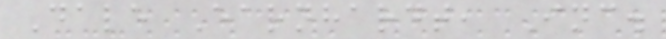Dale Earnhardt, Inc.
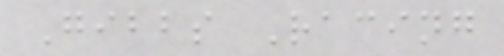Gibbs Racing
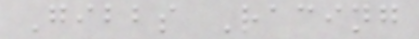Gibbs Racing
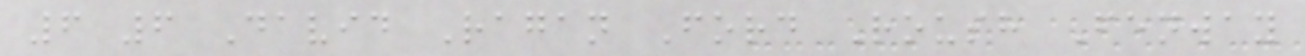6 6 David Ragan Ford Roush Fenway
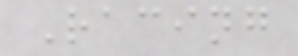Racing
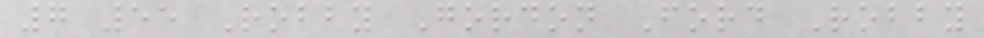7 55 Robby Gordon Ford Robby
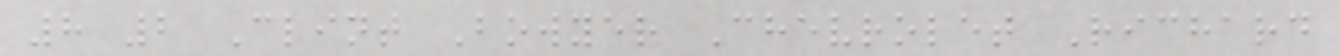8 2 Clint Bowyer Chevrolet Richard
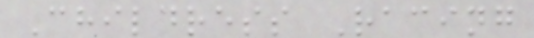Childress Racing
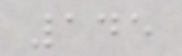145
